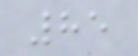85
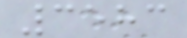3583
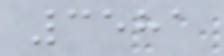3581
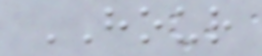HOUR
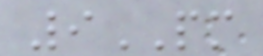9PM
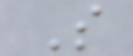S
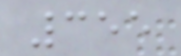355
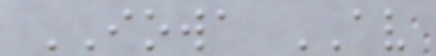IOWA AV
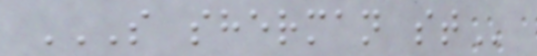S SHERMAN ST
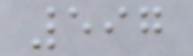597
